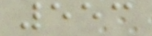553
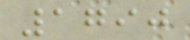1790
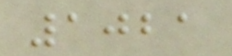1021
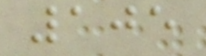105
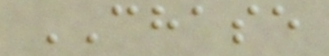CHASE
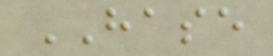HASE
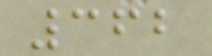362
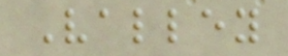Valley
